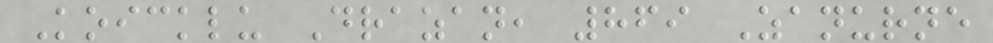Koicklu Drazan, 869 Zanurne
